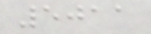5011
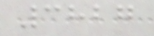3827
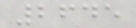2645
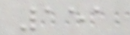151
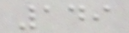149
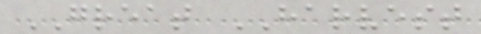GREAT HARVEST
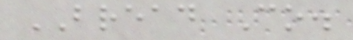BREAD Co.
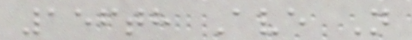156th Ave N
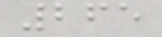265
